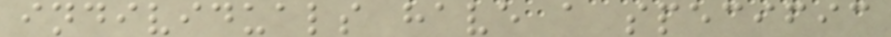individuals have a specific
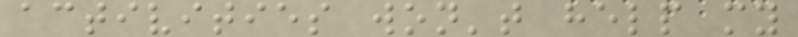activities won't help my
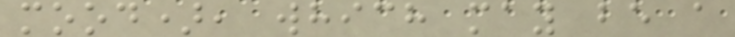mood), which may be a
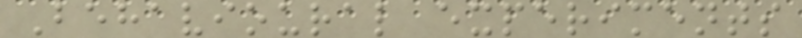Behavioural experiments
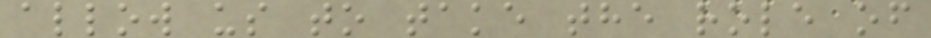allow us to take the role of
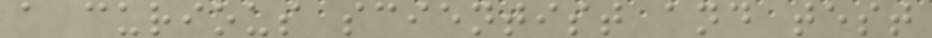a curious scientist and test
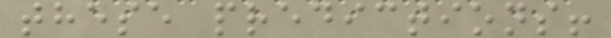these predictions!
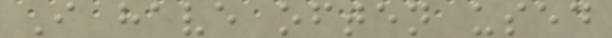I have often used
